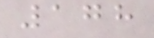178
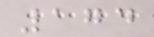174
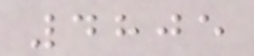4805
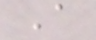A
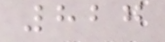827
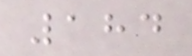184
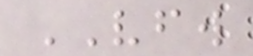VFW
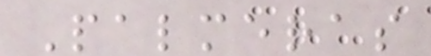Palmeras
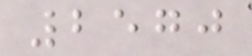2570
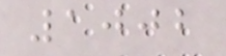1002
